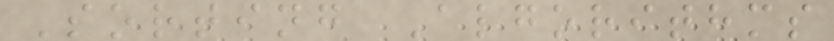Sorting Algorithms
